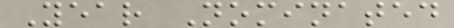Year Nominated
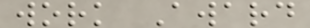work Award
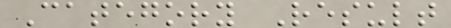Category Result
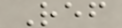Ref
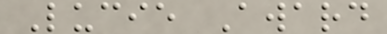Lucie Award
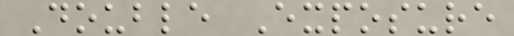Double Exposure
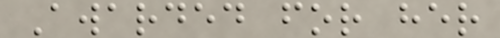Awarded for her
